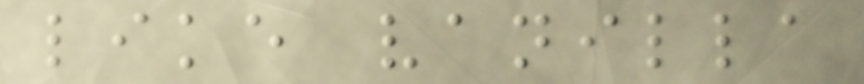like vanilla
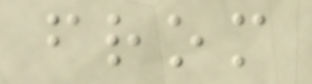from
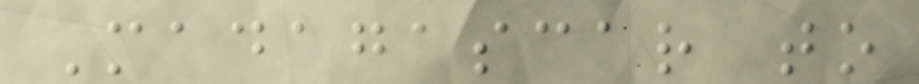Madagascar to
